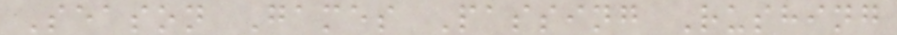Season Games Passing Rushing
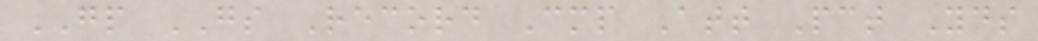GP GS Record Cmp Att Pct Yds
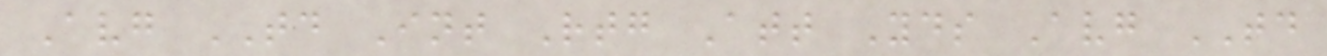Avg TD Int Rtg Att Yds Avg TD
